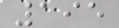195
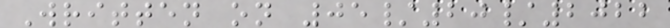Written on 05/20/2022
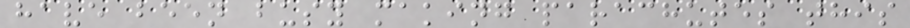have been busy making parachutes this
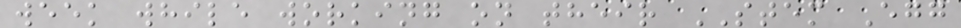week while working on their STEM Egg
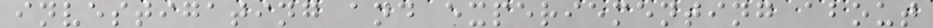investigating and experiementing about
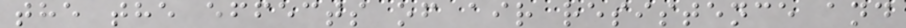the the effects of air resistence and
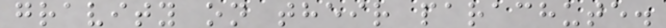gravity on their parachute.
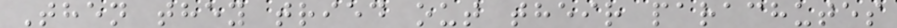Then they tried out their parachutes
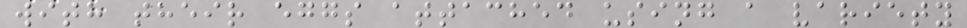with their eggs attached using a variety
